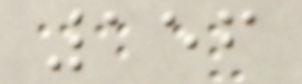156
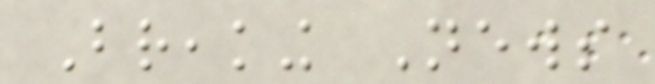Breaking News
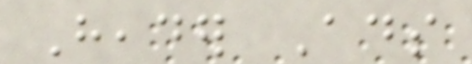Header Ads
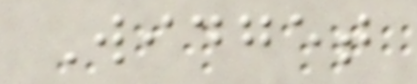Widget
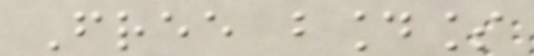Free boundless
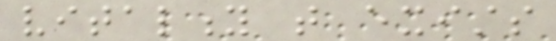vitality that exists
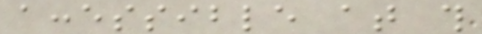accessible at this
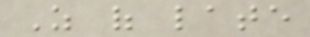As of late
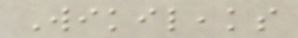Wikileaks
